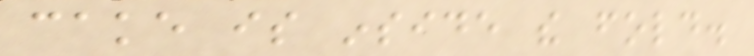cake is inside the fold.
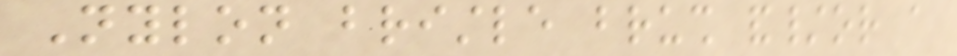Nylon bristle brush and/or a
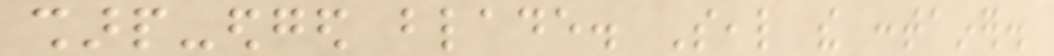sharp-edged blade. Seal the container.
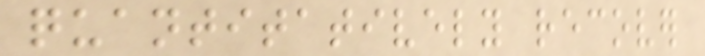quantitatively recover
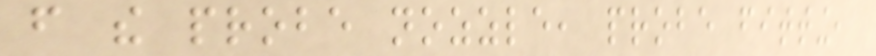from the probe nozzle, probe fitting,
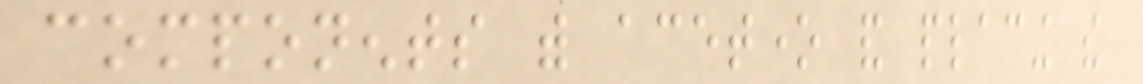components with acetone and placing the
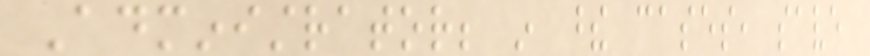Administrator; in these cases, save
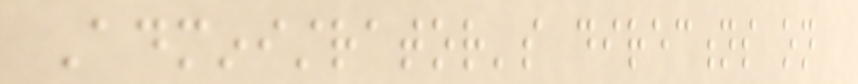Administrator's directions on
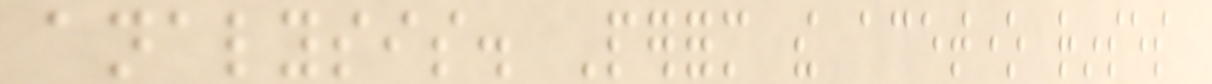analysis. Perform the acetone rinses
